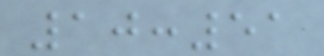10:51
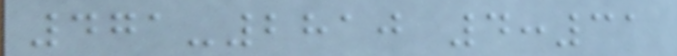471-2810 4:31
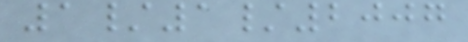1/1/2007
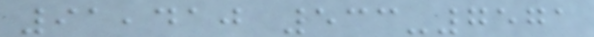91,410 533-7571
